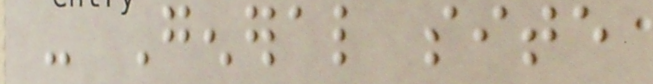- General site
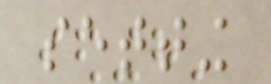setting
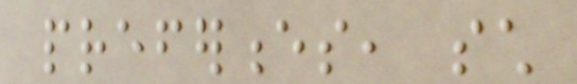preferences, such
